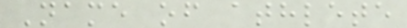Name of athlete
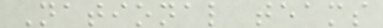National teams
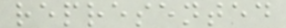represented
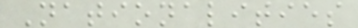Nationalities
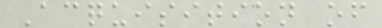Acquisition of
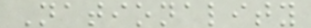Nationality
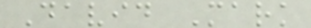David Mark
